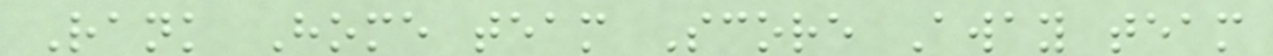Rank Home team Score Away team
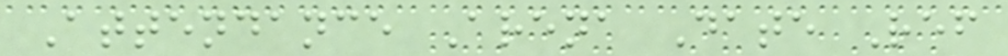Attendance Arena Date Ref
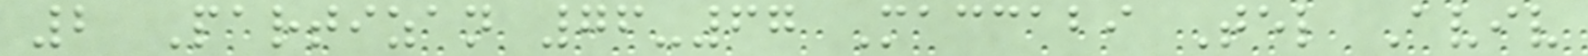2 Partizan 76-67 Maccabi Tel Aviv
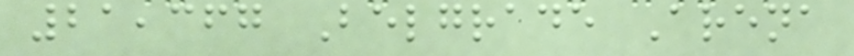21,367 Belgrade Arena
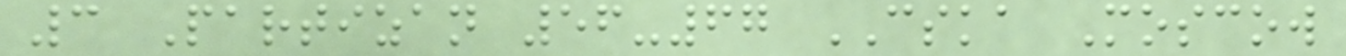3 Partizan 56-67 CSKA Moscow
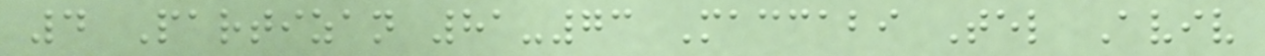4 Partizan 81-73 Maccabi Tel Aviv
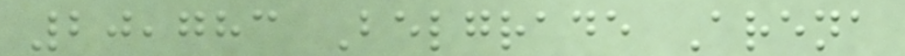20,783 Belgrade Arena
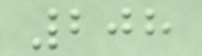208
